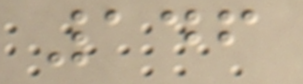146
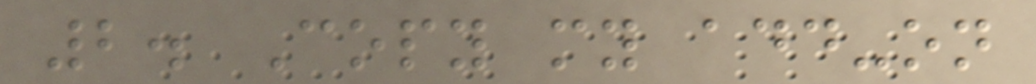2. Copy my add-on
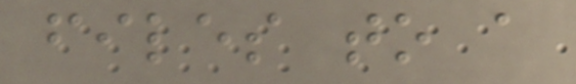files to a
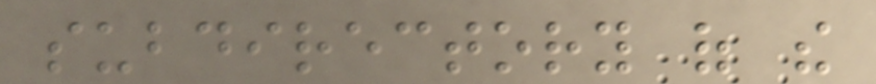subdirectory of the
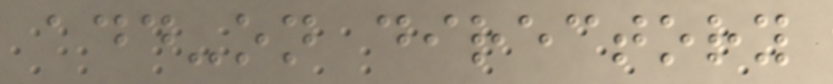add-on directory
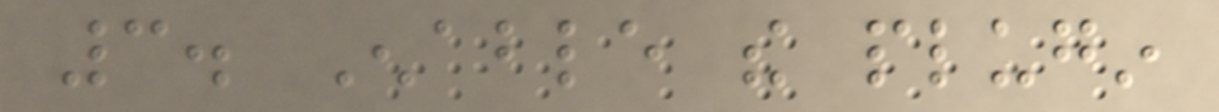3. Enable the plugin
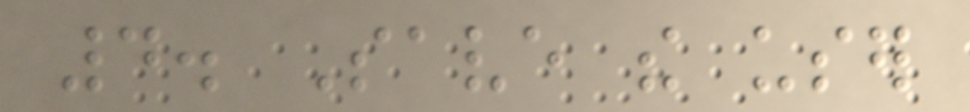4. Save the user
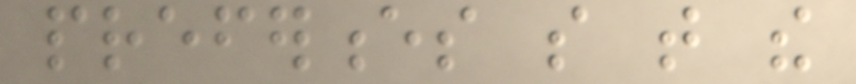preferences so that the
